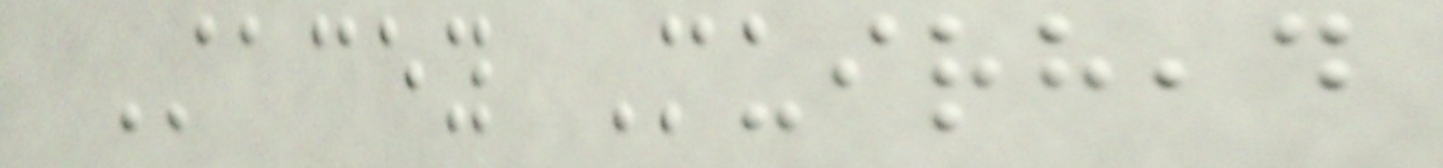Stacey Muirhead
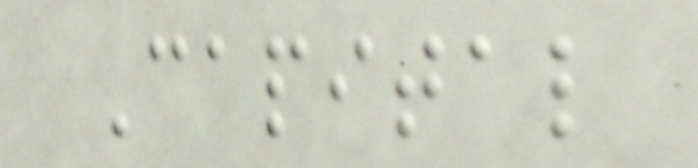Capital
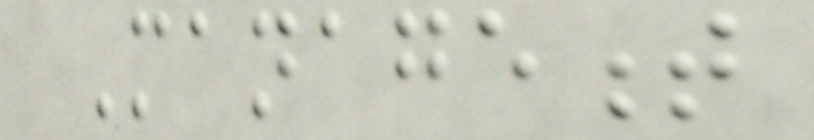Management
